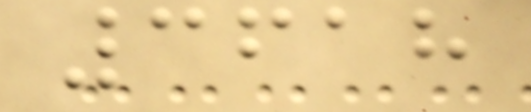3618
